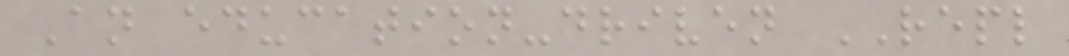An education-driven REPL
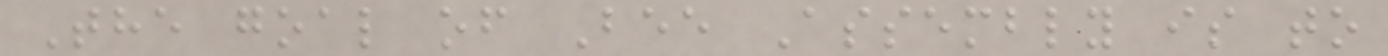The goal of Bee Assembly is to
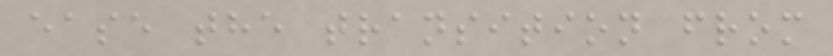ease the transition from
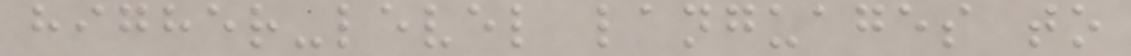higher-level languages to
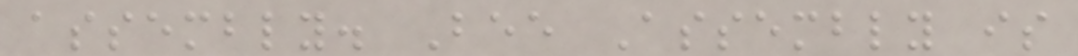assembly. Bee Assembly is
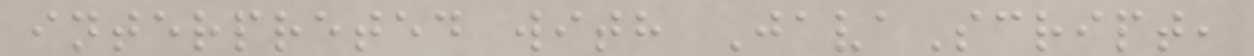interpreted with JavaScript,
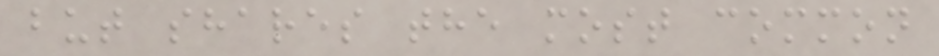but shares the most common
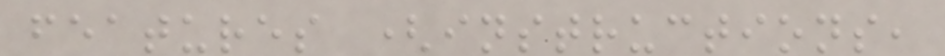features (instructions,
